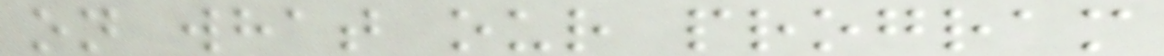on what our program
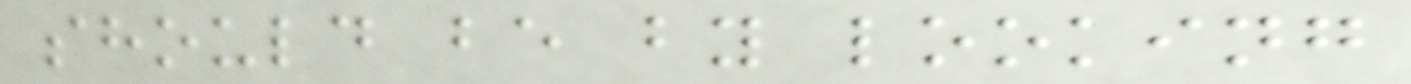should be by looking
